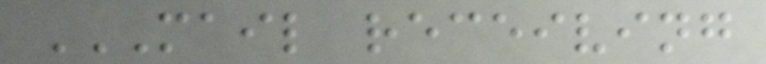MAIL RECEIVING
